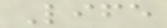Life
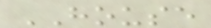HOUSE
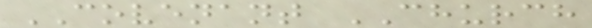COVENANT CHURCH
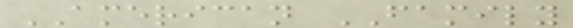AMERICAN FAMILY
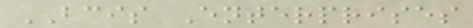BCIS Enterprises
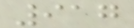917
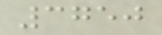3750
